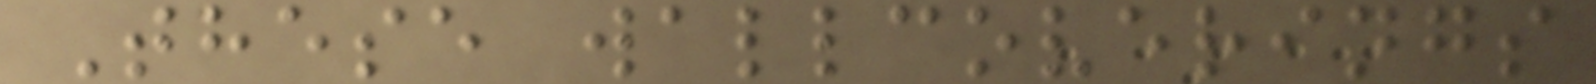These wallcoverings
